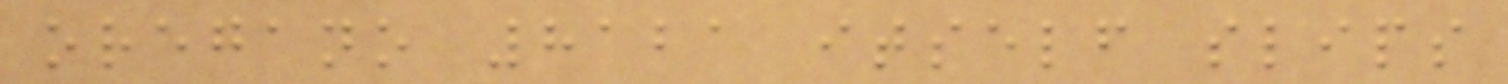oregano 8121 itself slips
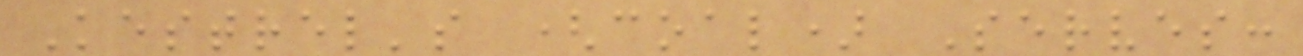Kestrel's (coal) Serves:
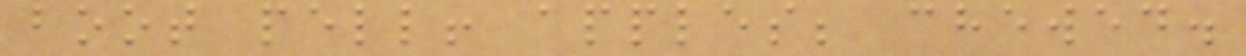boot pell! apples; chewed.
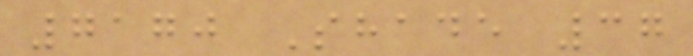7170 Shade 37
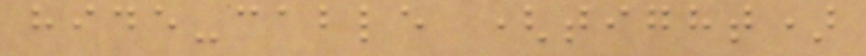hide-cable (tight)
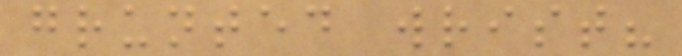grunted wrist?
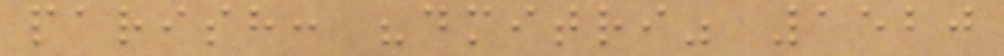parish: "dmitri" 1520
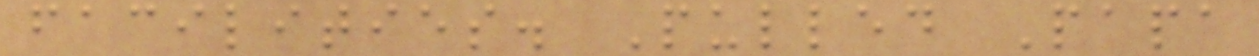facilities. Pulled Papa
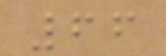66
